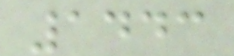1443
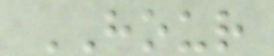HOUR
